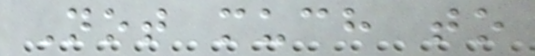Not much to
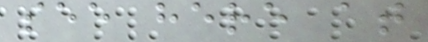see here at
